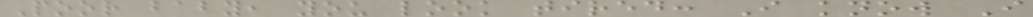Poor baby, you look tired: I know I
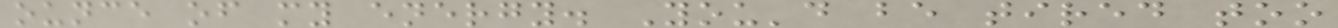ounce of my energy. You'd be tired too
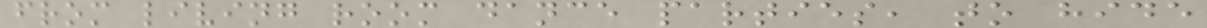from living room dance parties, to hide
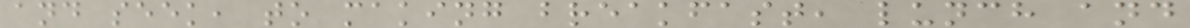and seek, to making breakfast, lunch and
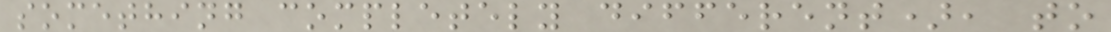something completely different), to
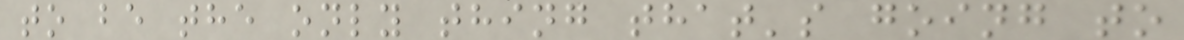to be the only thing that's going to
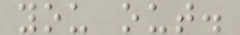you out.
